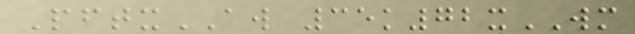PftxAW 35k72xWM
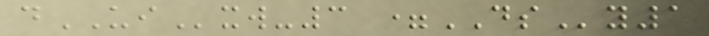dUIxw-3 =DSy1
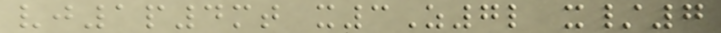vj1p4mt x3Z7l x/7
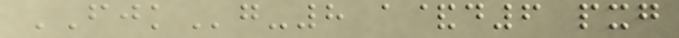FJKg-8 a&d6 pxg
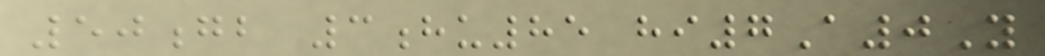50gb 3hu85 hi7A0Y
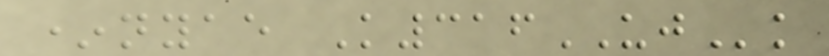*nyae K316UJk
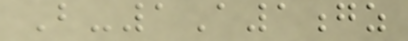B-1A1gz
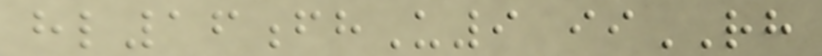hl16fhU9 iiRH
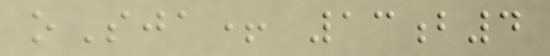oSja+ 13b4
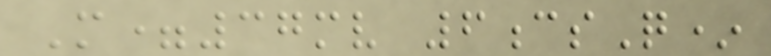M=37mv 6csQ*
